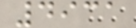4931
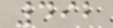492
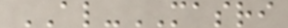AL-MASRI
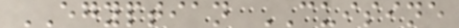EGYPTIAN CUISINE
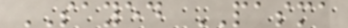SAYED PASMA
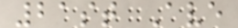21st Ave
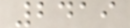2419
